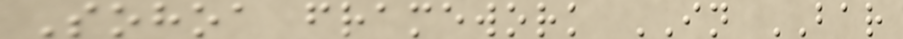Sohoa framework IN BAR
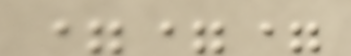===
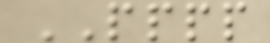PPPP
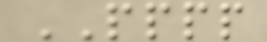PPPP
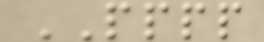PPPP
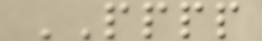PPPP
